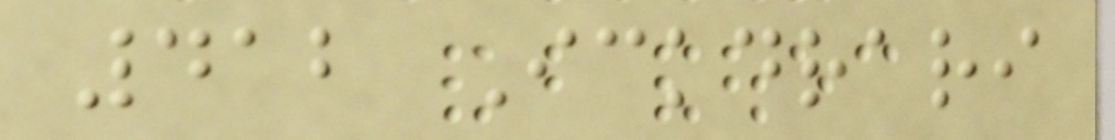412 Ickdrari
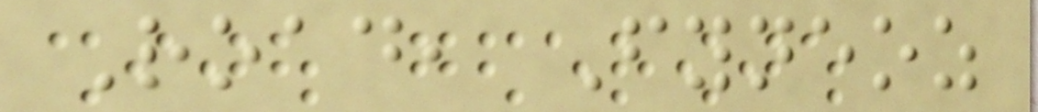Road, Fyneoz
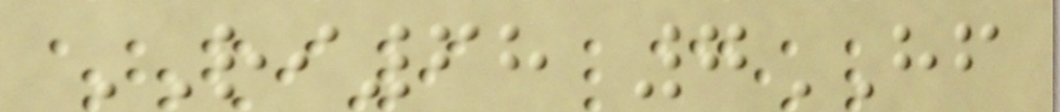RI68 7HF
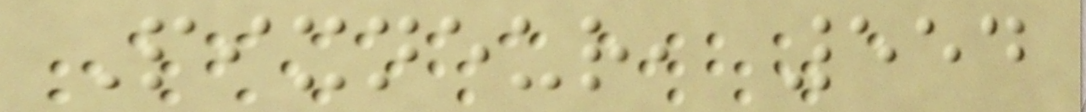Pixneur, 554
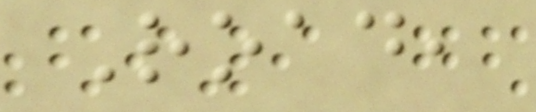Road,
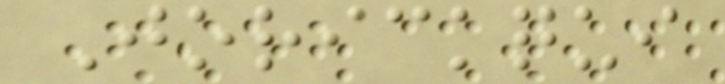Jorickqui
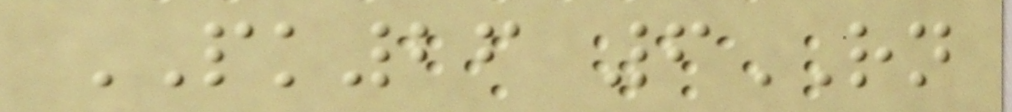PK26 6RN
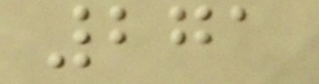271
